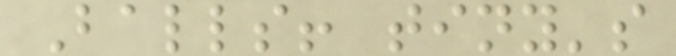Balls! tiny's
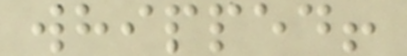whipped!
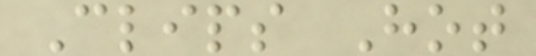Clips Hot
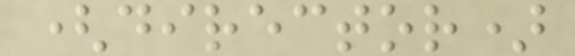(director)
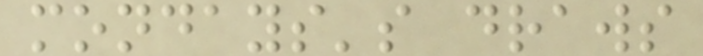mondays's draws
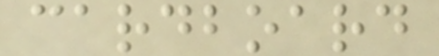cardboard
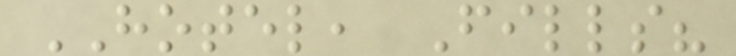HOTEL, Fills?
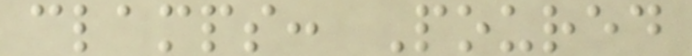clamps: Poured
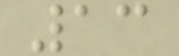13
